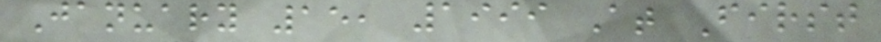January 15, 1999 At First
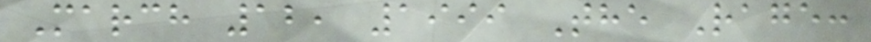March 12, 1999 The Rage:
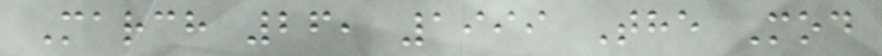March 26, 1999 The Mod
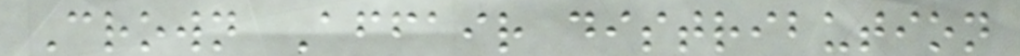Crown Affair distribution
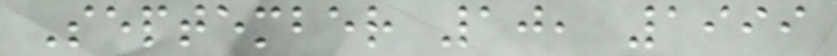September 10, 1999
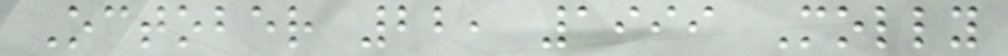October 22, 1999 Molly
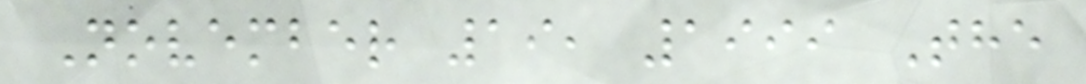November 19, 1999 The
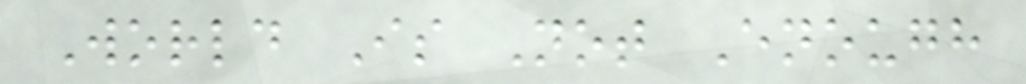World Is Not Enough
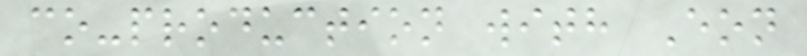co-production with Eon
